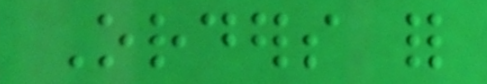Orders for
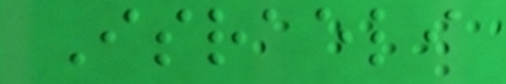Israeli
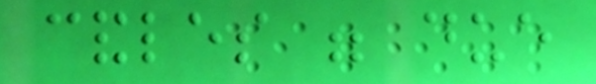candles were due
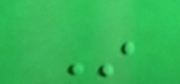In
